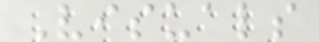Visuals
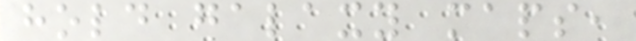hold galaxy maps,
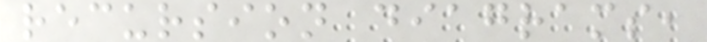recursion diagrams,
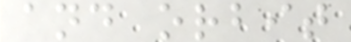and orbit
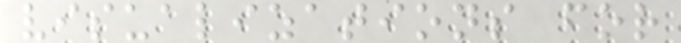visualizations for
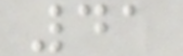41
